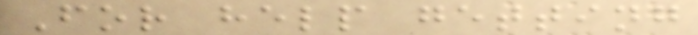For help getting
